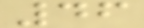46
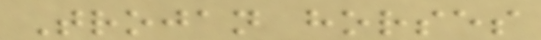Trojan horses
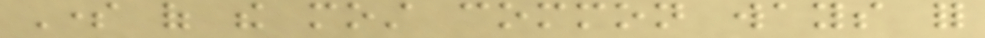Some of the most common ways for
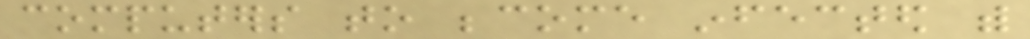computers to become infected with
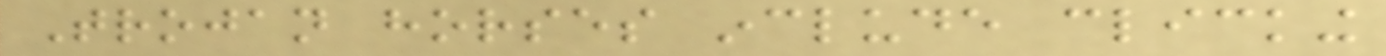Trojan horses include clicking
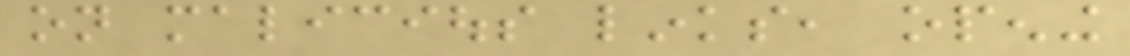on malicious links, opening
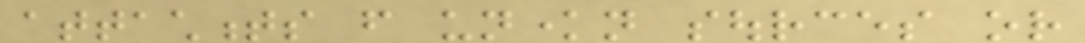attachments from unknown sources or
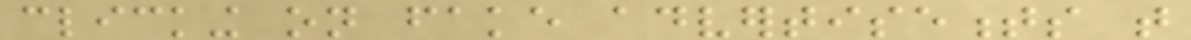clicking on fake advertisements that
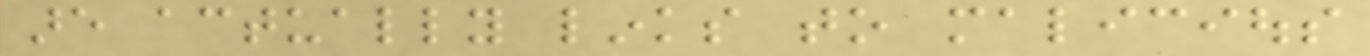are actually links to malicious
